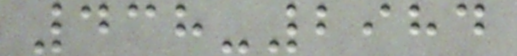438-2984
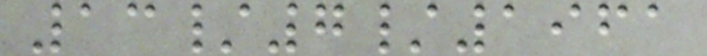13/7/1961
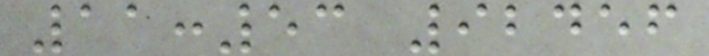11:53 92456
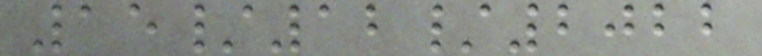15/12/2022
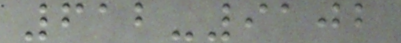612-9102
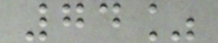74%
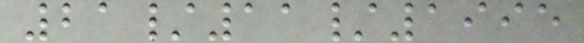21/11/1995
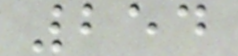254
